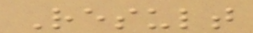Result
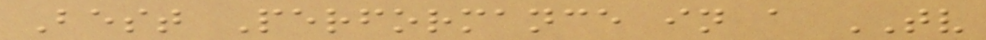Best Performance in a TV
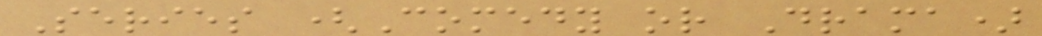Series (Comedy or Drama)
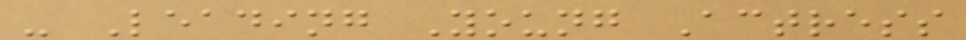- Leading Young Actress
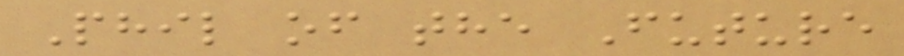Phil of the Future
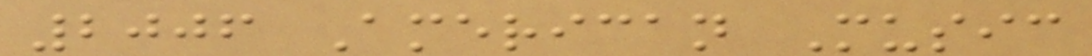2006 American Music
